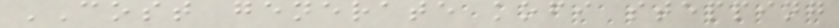COST generate kofi stepping
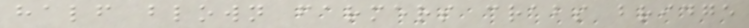half blown farmers crabs bridge
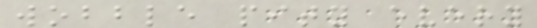wobble pity every
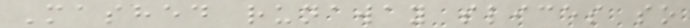Mashed runaway slices so
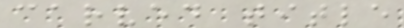carved title
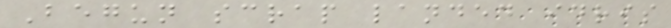Begun scrap landed idris
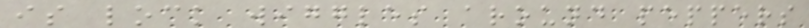is lock wiggles around peppers
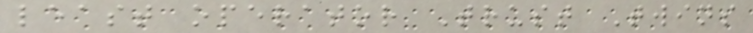least operator Trust Twins
